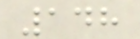148
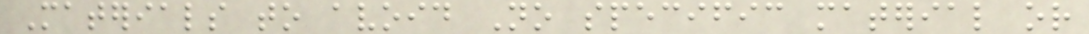Materials to avoid No specific material or
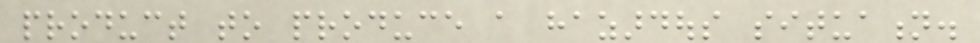product to produce a hazardous situation.
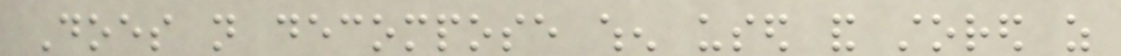Does not decompose when used and stored as
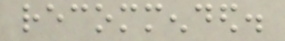recommended.
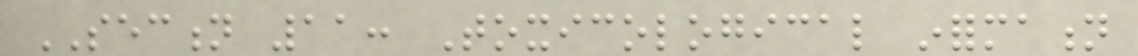SECTION 11: Toxicological information
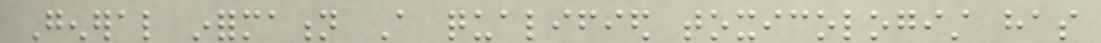General information A qualified toxicologist has
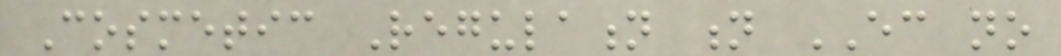Cosmetic Regulation n EC no
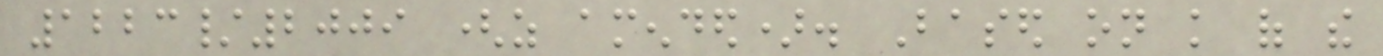1223/2009 (as amended). Based on knowledge of the
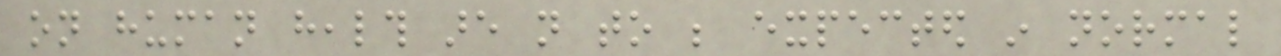on human health are not to be expected in normal
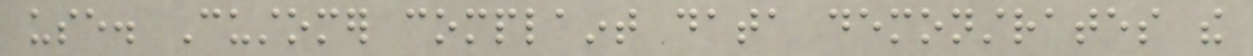use. Customer complaint data demonstrates the
